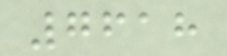7618
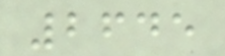2645
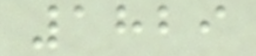1829
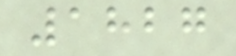1827
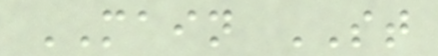MAIN ST
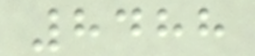8488
